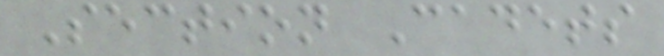Section Cadets
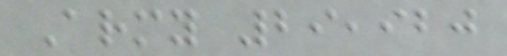Army 29,920
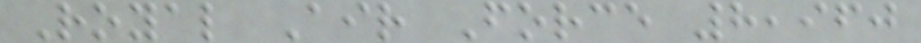Royal Air Force 8,960
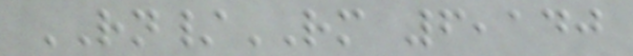RN/RM 6,140
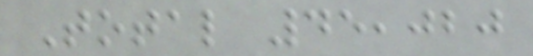Total 45,020
